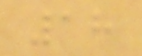18
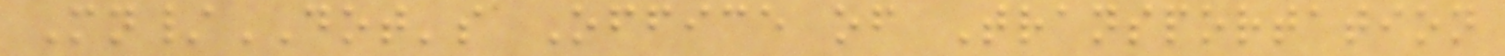Mn/DOT's Office of Transportation
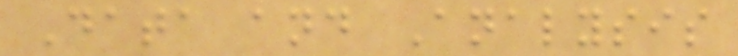Data and Analysis
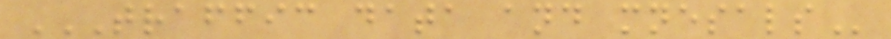TRAFFIC DATA AND MNESALS
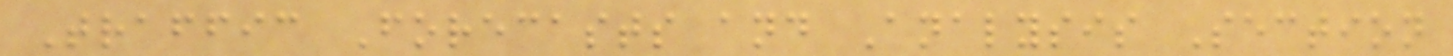Traffic Forecasts and Analysis Section
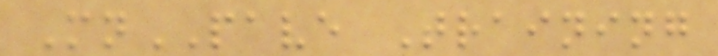MnPAVE Training
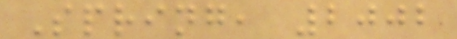Spring, 2002
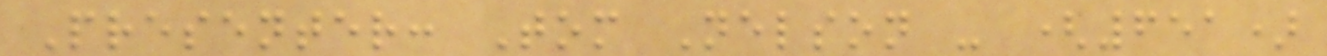Presenter: Tom Nelson - (651)
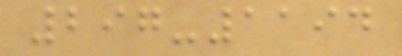297-1194
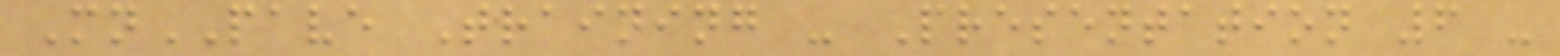MnPAVE Training - Presentation 6 -
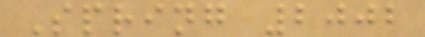Spring 2002
